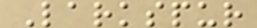Larkspur
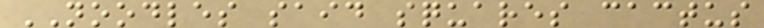NOODLES said squares cactus
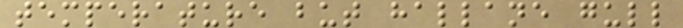temperature but hallane gull
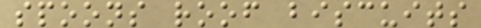spoons roof biscuits
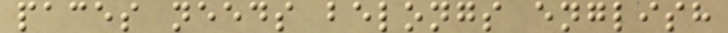paces needs belongs english
